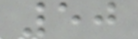50
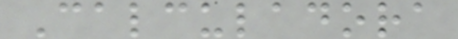Calculadora
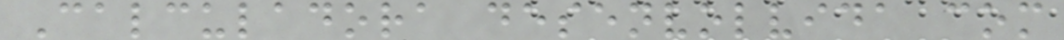Calculadora desenvolvida com
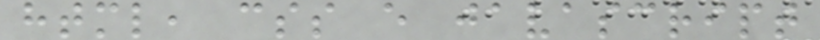html, css e javascript
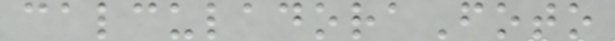calculadoraFoto
